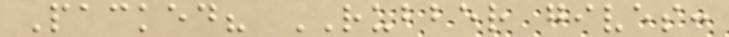Packed? RUBBER gives:
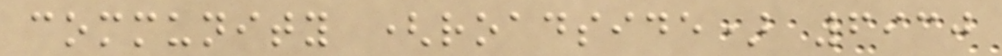community (roadside) 6930
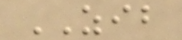ZIB
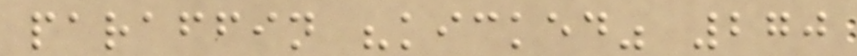paraffin "kicked" 270
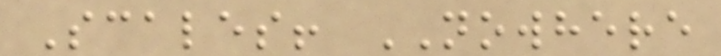Scales! NOWHERE
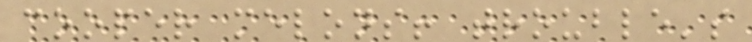cooper melons! trouble's
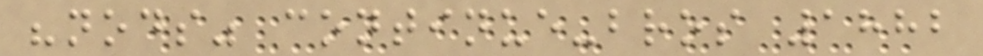"nods" continue-bros 1882
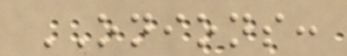ONIONS:
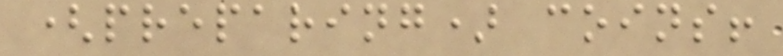(preparing) coins!
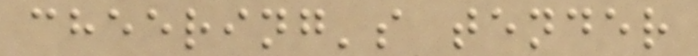cheering's tender
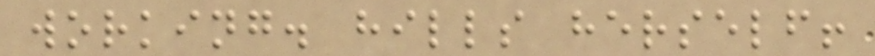working. hills herself!
